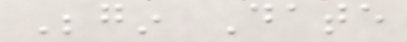Begin Date
